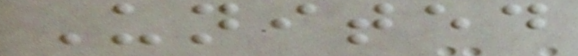United
